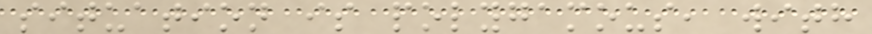situation is polygamous, with
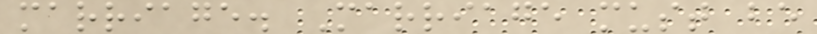marriage. Marriage must be
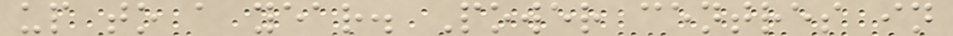up to a year. Power centres in
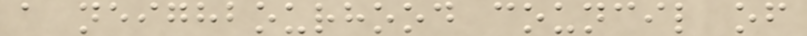a neighbourhood council of
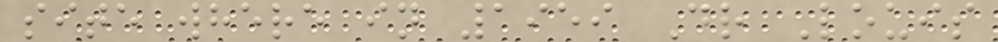site where in 1959 Dr Louis
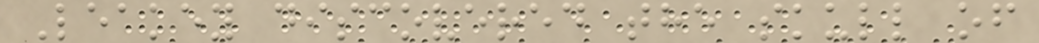Leakey discovered the skull of
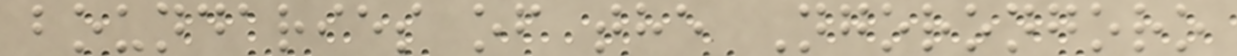boundaries of the Ngorongoro
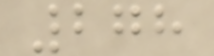278
